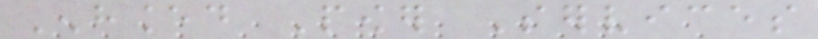Enhanced Power Services
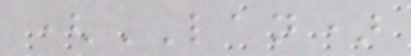(LAN)
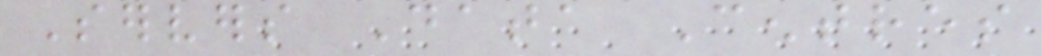Servers Data Centres
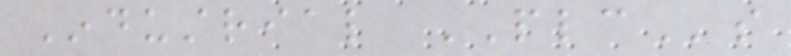Industrial PLCs
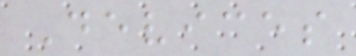Devices
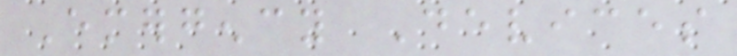Emergency Devices
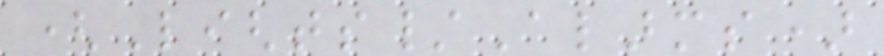(Lights/Alarms)
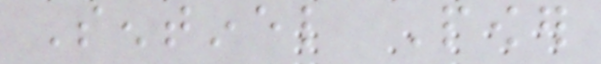Sentinel Power
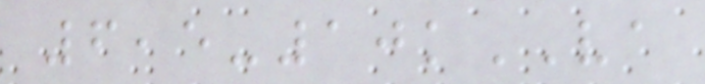6,5-10kVA
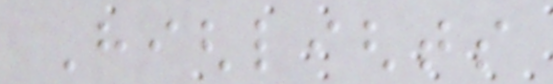Highlights
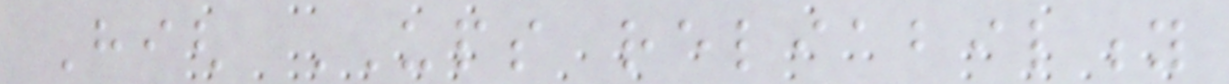High UPS reliability
